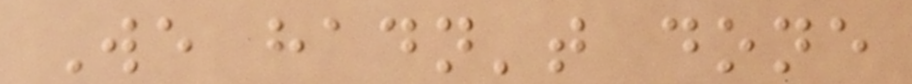We hadn't done
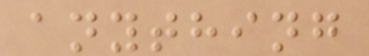anything
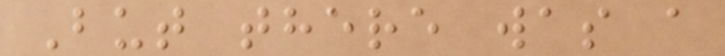But there was a
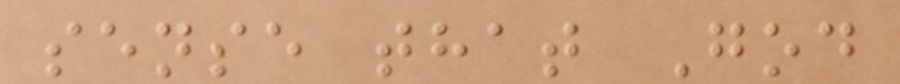sense that God
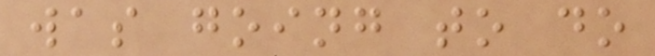was going to do
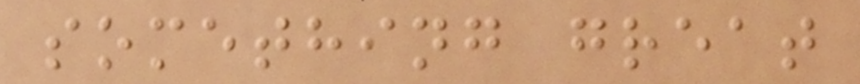something great
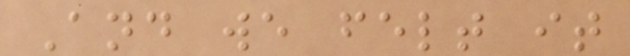And we felt it
